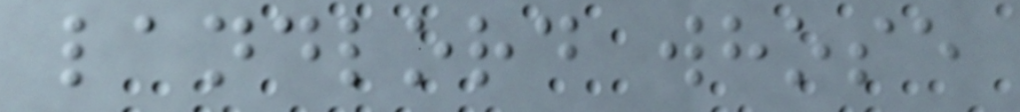landlord whose
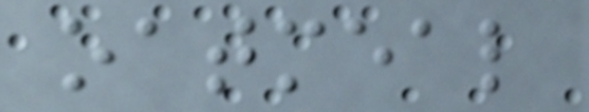oatmeal
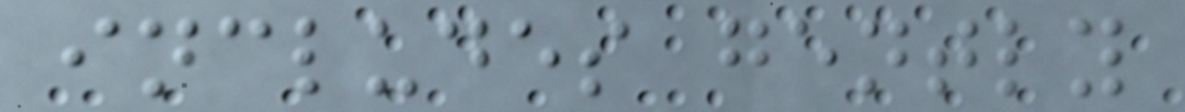includes gently
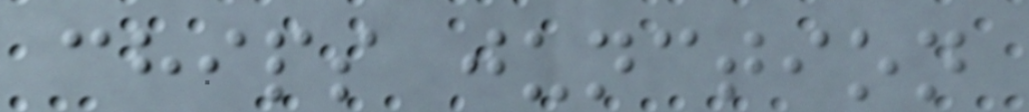chips junction
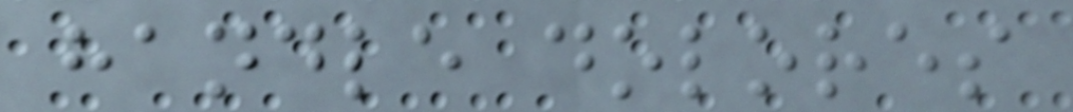handle dolores
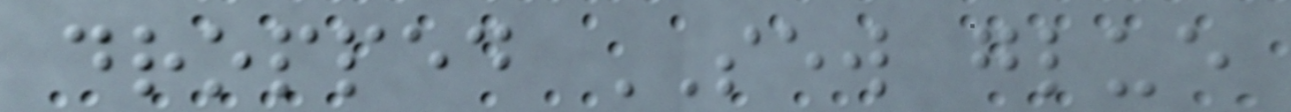dropped SEW glue
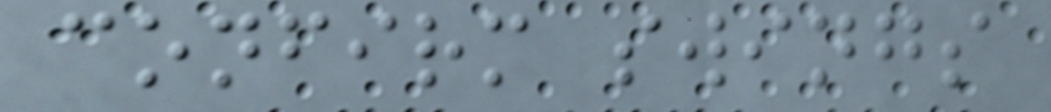confirm swings
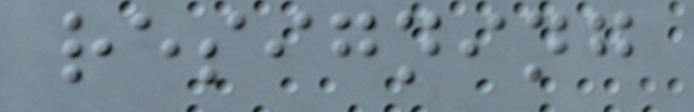resigning
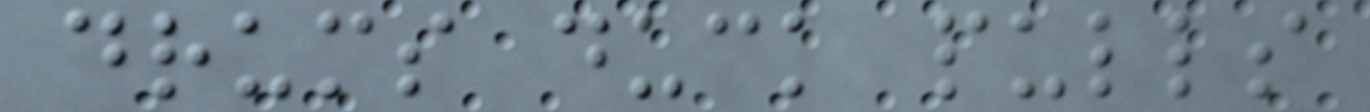drums duck pulls
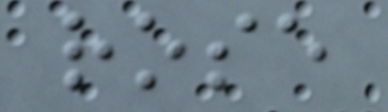rose
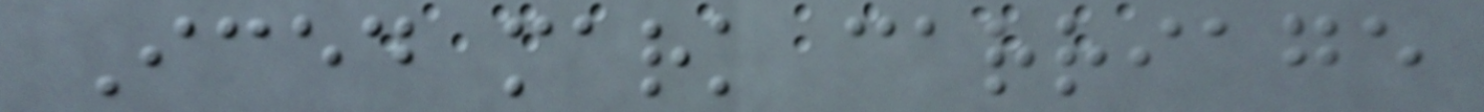Iced mark carriage
